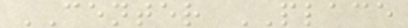CENTER PLACE
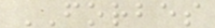FORBES
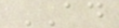AD
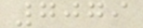7079
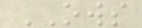OWS
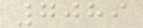7089
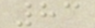83
